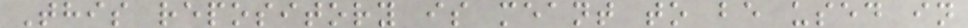This repository is meant to be used in
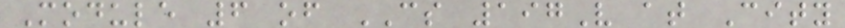Module 6 of CS 197V at City
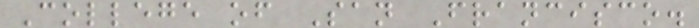College of San Francisco.
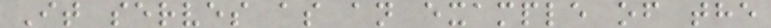It serves as an example of the
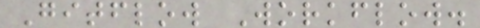Gitflow Workflow.
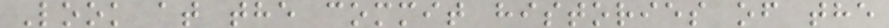Look at the commit histories of the
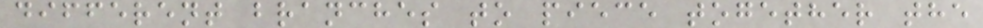different branches to piece together the
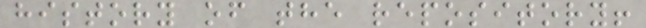history of the repository!
